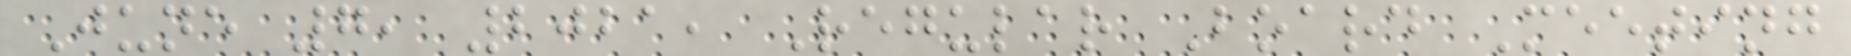June 7, 2021, Regular Board Meeting
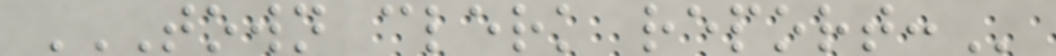TOWN CLERK REPORT:
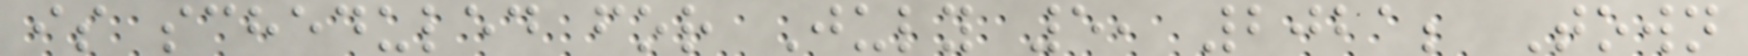is scheduled for July 5, 2021; Town
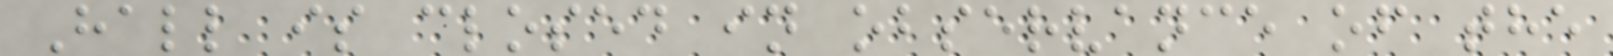Hall is closed in observance of the
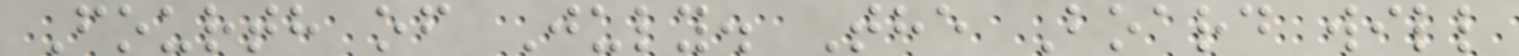Fourth of July. The Board will
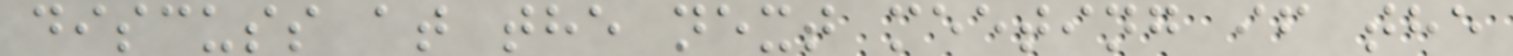discuss at the next meeting if the
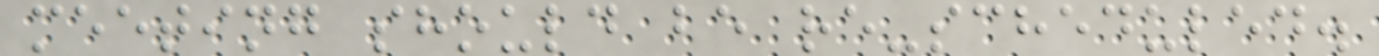meeting should be re-scheduled.
